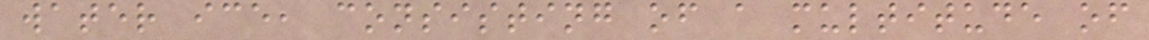water ice, consisting of a multitude of
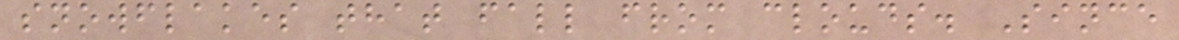snowflakes that fall from clouds. Since
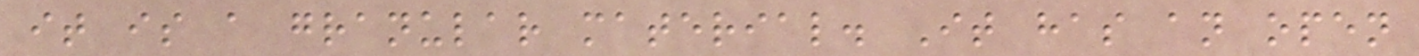it is a granular material. It has an open
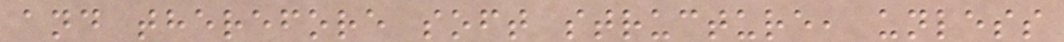and therefore soft structure, unless
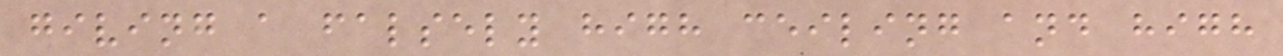giving a falsely high ceiling and high
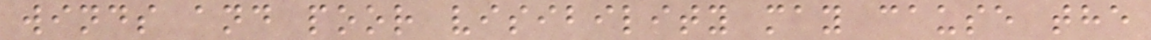winds and poor visibility may cause the
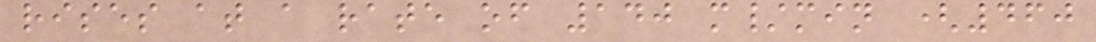rises at a rate of 140 m/min (460
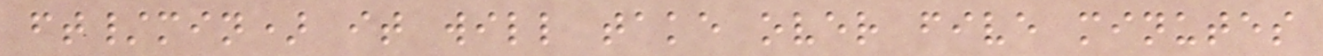ft/min) it will take over five minutes
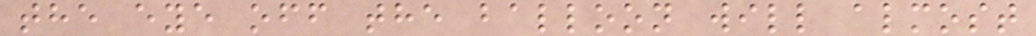the eye off the balloon will almost
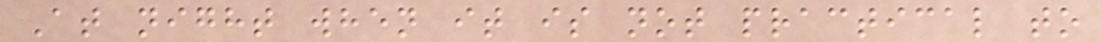At night when it is not practical to
